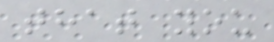that you
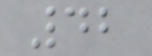42
